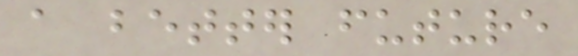a better future
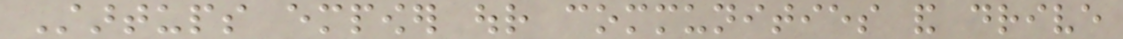Startups empower our communities and drive
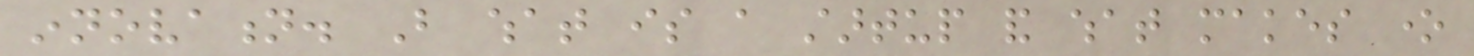innovation. But what is a startup and what makes one
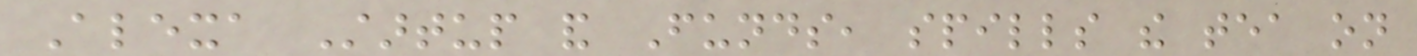Alexa Startup and Funds, spills the tea on
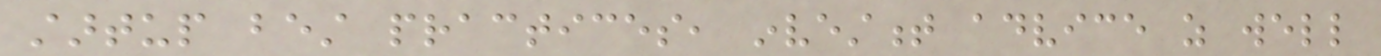startup best practices, investment advice as well
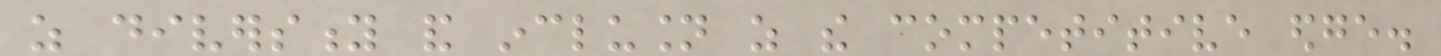as diversity and inclusion as the competitive edge.
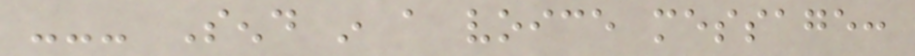--- Send in a voice message:
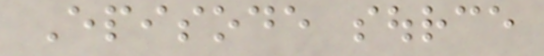Episode source
